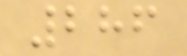286
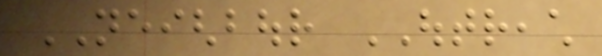NEIGHBOUR OUTREACH
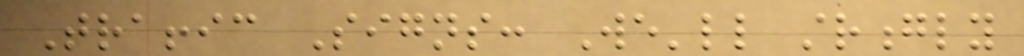Traffic Signs: We'll strongly
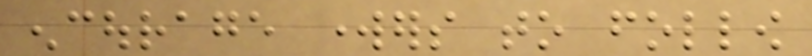encourage workers to follow
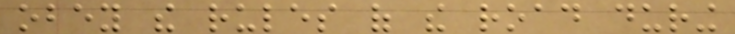obey the rules of the road during
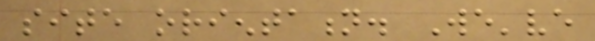site orientation. We've
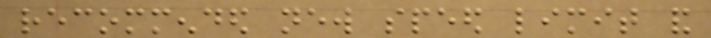recommended new speed limit and
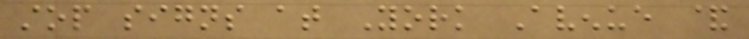stop signs at York Avenue &
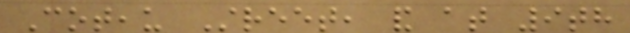Coteau Street, and at 9th
